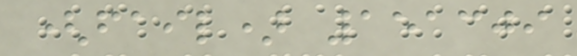(fail) 151309
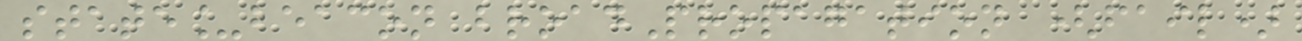state_beacon broadPropagation (fail)
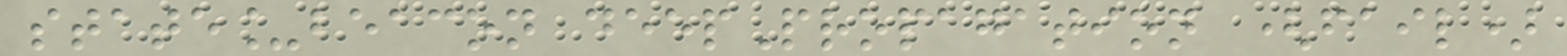state_beacon deepPropagation (fail)
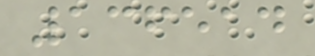136514
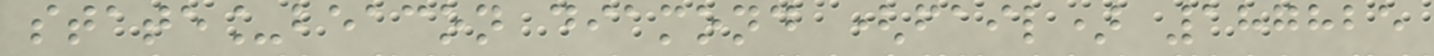state_beacon diamond (fail) 187825
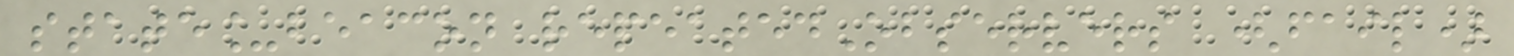state_beacon repeatedObservers (fail)
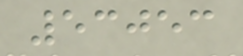53053
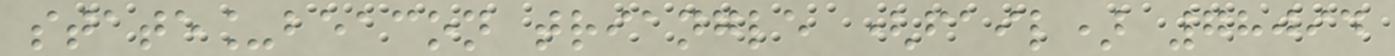state_beacon triangle (fail) 78094
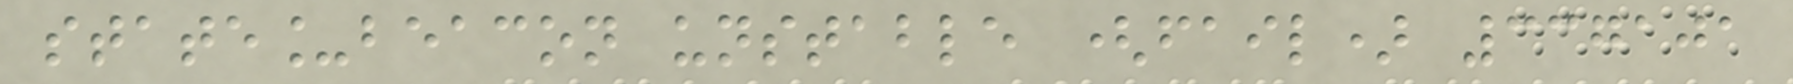state_beacon unstable (fail) 337101
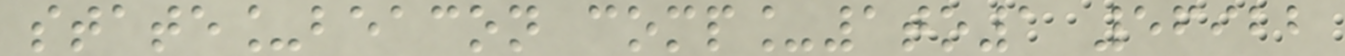state_beacon comp_1to1 56922
